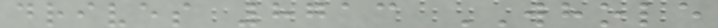drives 8713 WHOLE
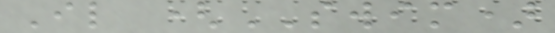Il (SWIM)
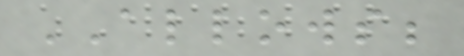ALLOWS;
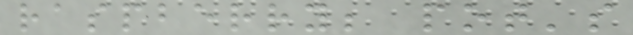raspberry; pot's
